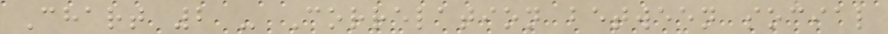Chart 2 - Correlation between social
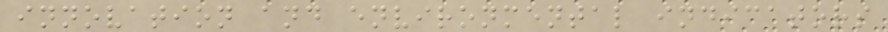innovation and environmental indicators
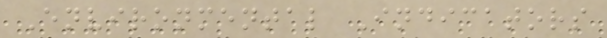Environmental Indicators
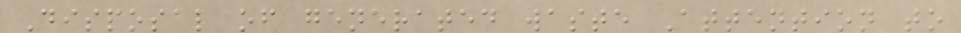Disposal of generated waste Attention to
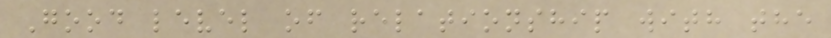Good level of relationship with the
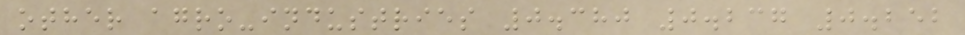other agro-industries 0.380 0.237 0.252
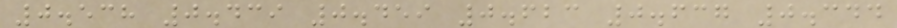0.538 0.439 0.459 0.623 0.637 0.344
